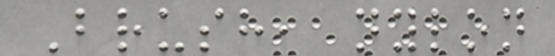Brush, nylon
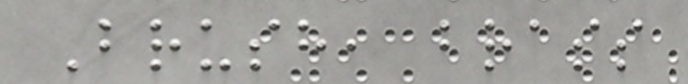Brush, brass
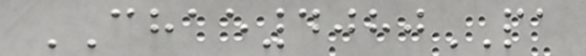CHAE4080PA
